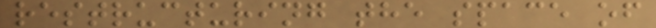restructuring the space of
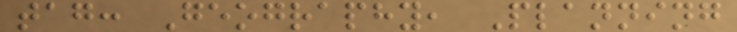tag: Geography, Planning
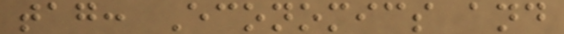tag: Economics and
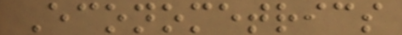Econometrics
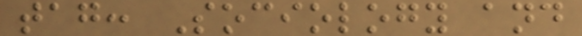tag: Sociology and
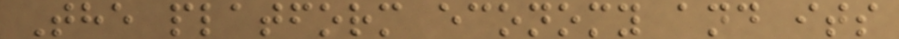The platform economy and its
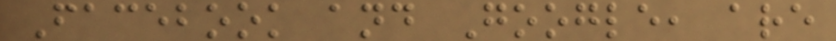Facebook and Google, are
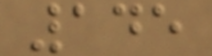145
